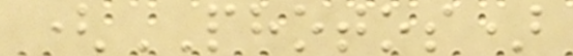(PHOTOS)
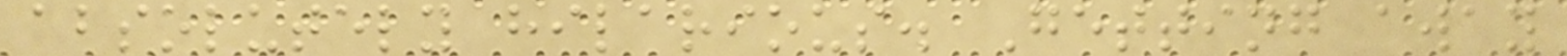absolutely hilarious. Getting away
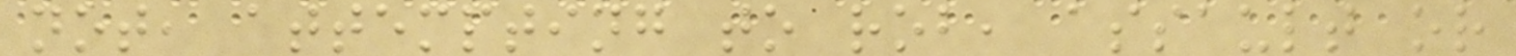not, attempting to rob, assault or
